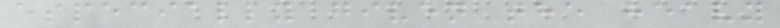especially given the heavy
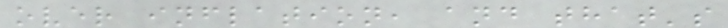over inflation, and that's
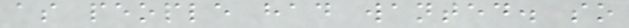as people had wanted. so
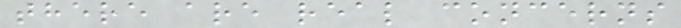there are real concerns
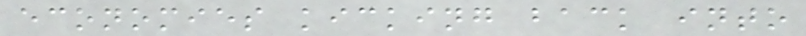economies kicking back into
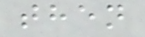then
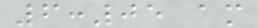6:05 am
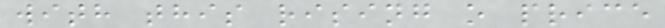with this rising o price
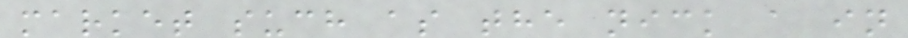market such as the nick a in
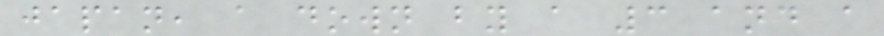japan, a down by a 3 and a
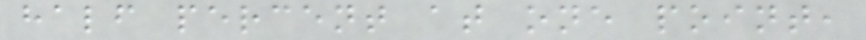half percent at one point,
